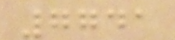7741
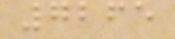7265
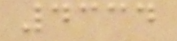4334
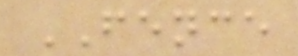FENCE
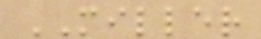MILLER
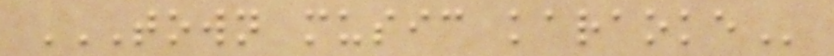TOWN MUSIC KARAOKE
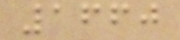1660
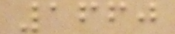1660
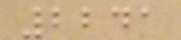2241
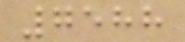7588
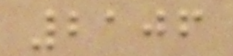2106
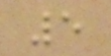5
